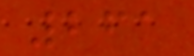261
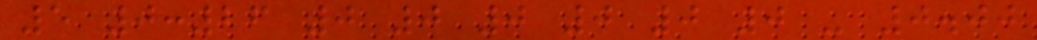5 0:26 0 0 0 0 0 0 - 0.00
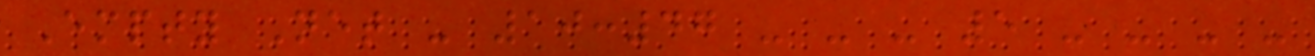Empty Net - 10:47 - - - 5 - - - -
